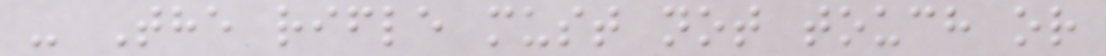- The rifle must not touch or
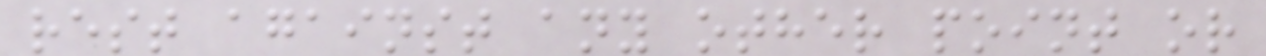rest against any other point or
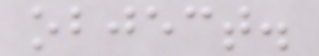object.
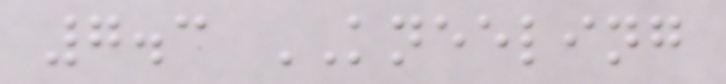7.3 KNEELING
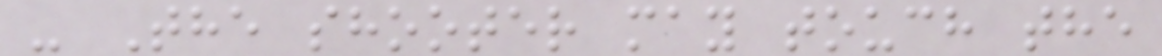- The shooter may touch the
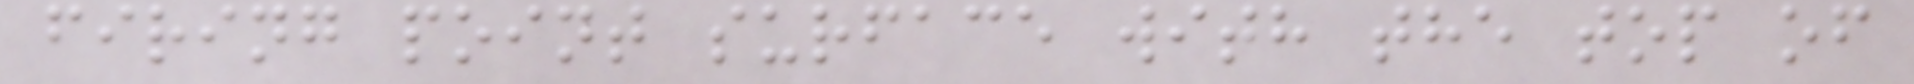firing point surface with the top of
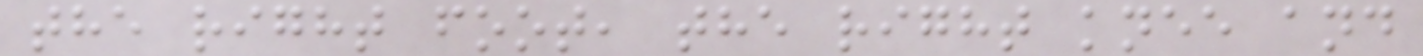the right foot, the right knee and
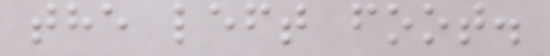the left foot.
